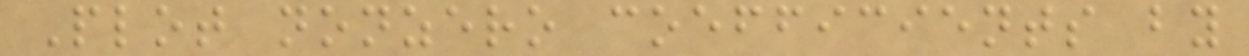Plot nonzero coefficients by
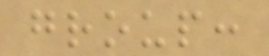group:
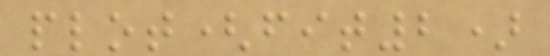plot(fit2)
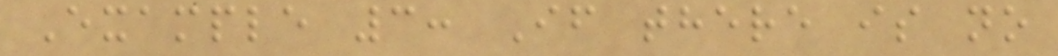Example 3: If there is no
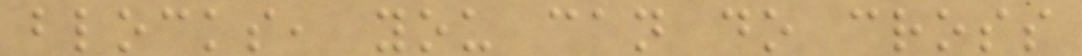blocks, you can do cross
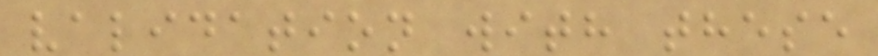validation with these
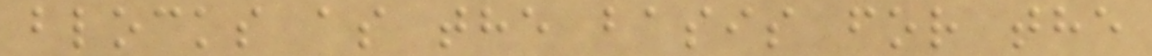blocks as the basis for the
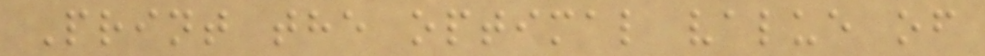Print the optimal value of
